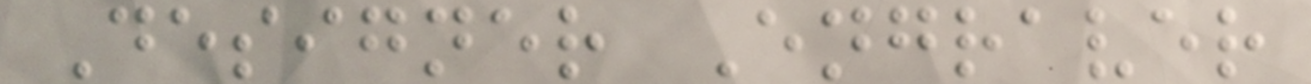Designer Engraver
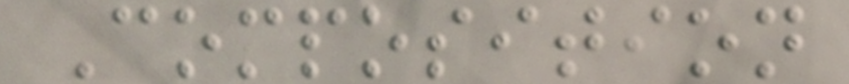Composition
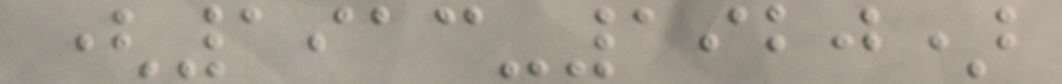(1913-1920)
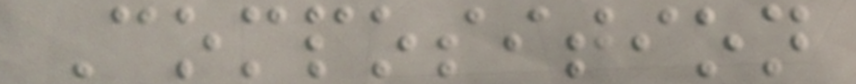Composition
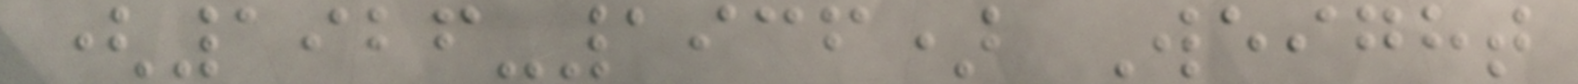(1926-1936) Weight
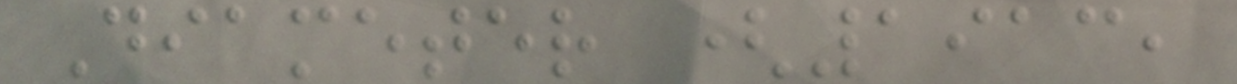Diameter (1913,
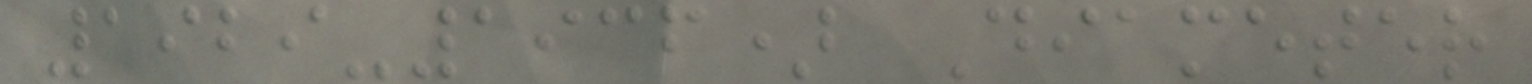1929-1936) Diameter
